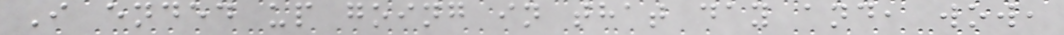I ended up going in that day and, wow,
